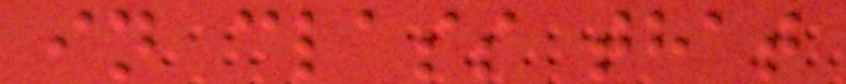in class that
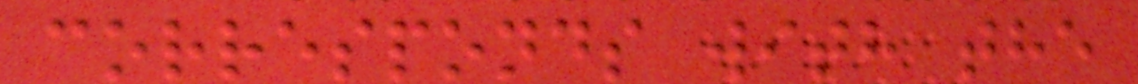corresponds with the
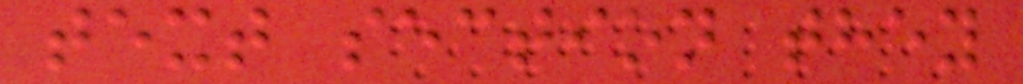text section they
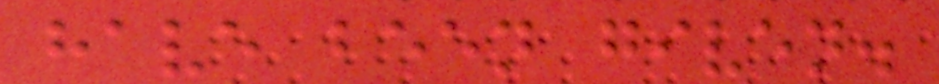have been given.
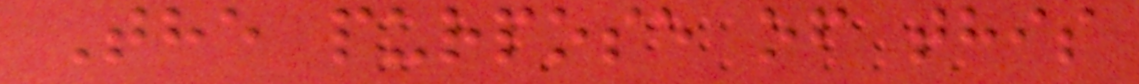The purpose of this
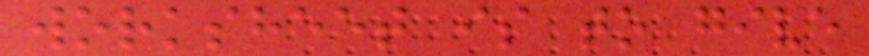worksheet is to give
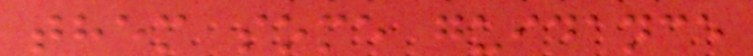them some guidance
